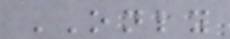ONLY
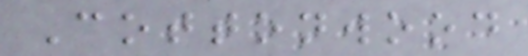Cottonwood
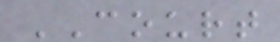COURT
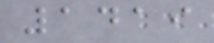1419
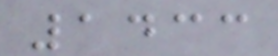1433
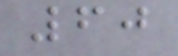60
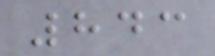843
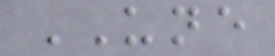UNE
